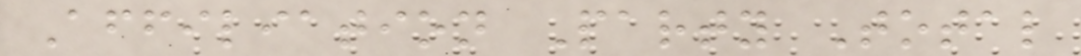Affiliation Party Total
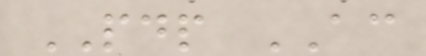PDP AC
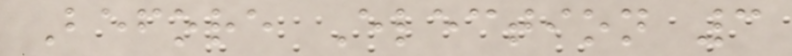Before Election 3
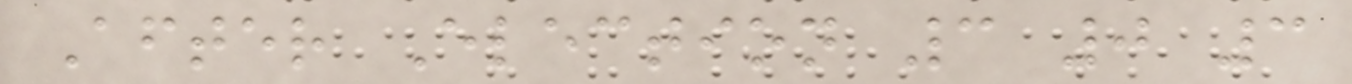After Election 3 0 3
